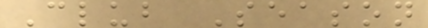Club Season
